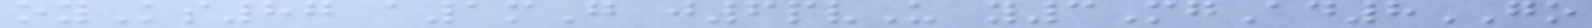oyKs87 a1mG j6pvU y3MgAd8GO
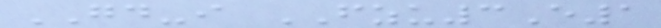GD-i FZU3E1
